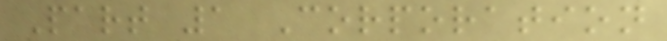Part 1 Corporation
